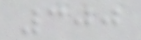300
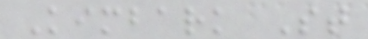Kimbark St
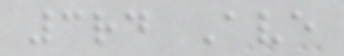3rd Ave
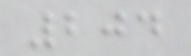204
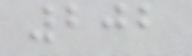202
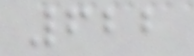622
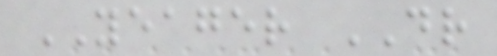YEAGER DR
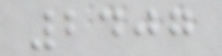2407
